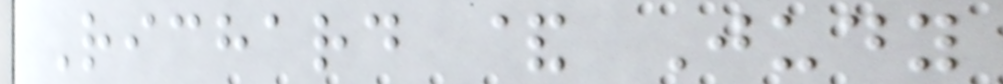Richard & Judy
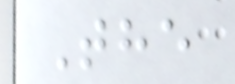The
